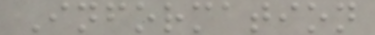Information
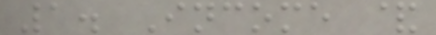1. Income &
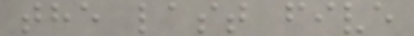the last five
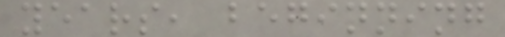years, beginning
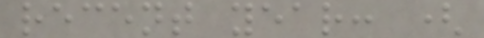recent year: (
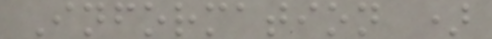Information )
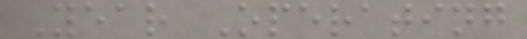Year Operating
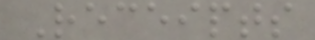Receipts
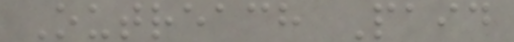Outreach Paid
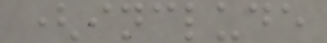(include
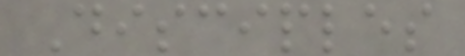Disciples
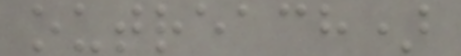outreach)
